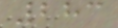283
